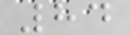84
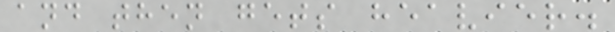and then gets heavier.
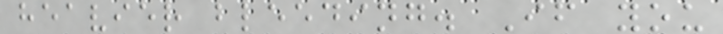heavier bleeding. If you
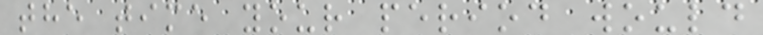the time your period would
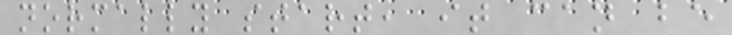normally start, it can be
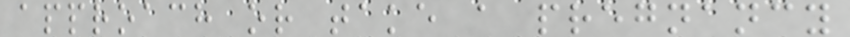approach or take a pregnancy
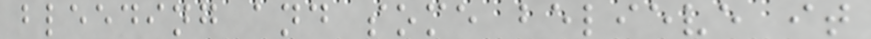bleeding and some believe it
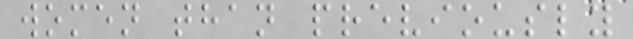women than previously
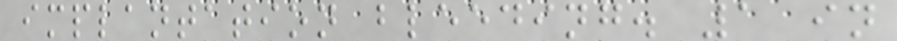implantation bleeding. 1 in
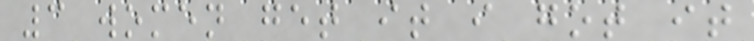3 women get it i got it
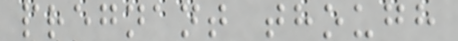pregnant though
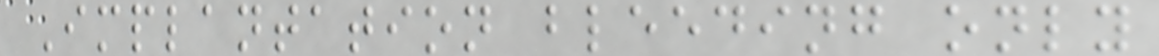Implantation bleeding only
